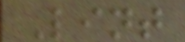Lint
